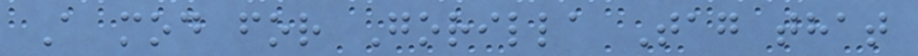A mod for Gorilla Tag that
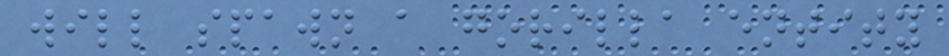will spawn a gorilla entity
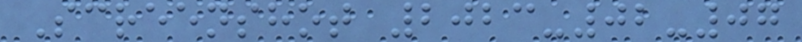Screenshot 2023-02-07
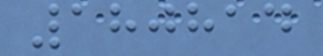180814
